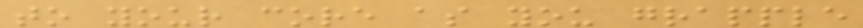to your core as you grapple
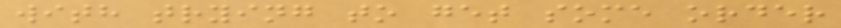with trying to get some order
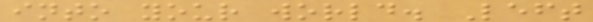into your world. Left
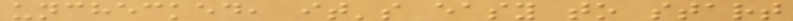unchecked, it's easy to start
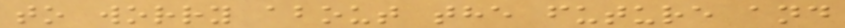to worry about the future and
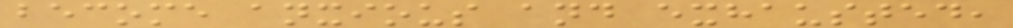become anxious and exhausted,
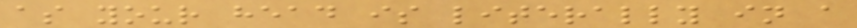as your head is literally in a
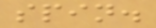spin.
